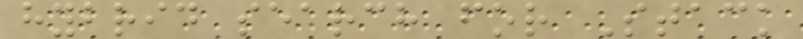hybrid search for Stack
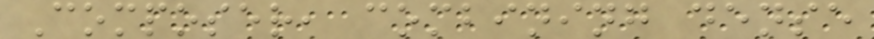Composer, combining dense
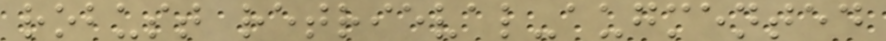robust retrieval-augmented
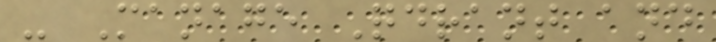- Manage Qdrant and
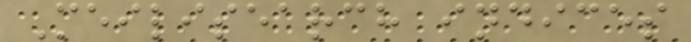Meilisearch indices
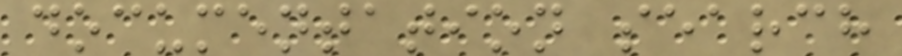documentation search
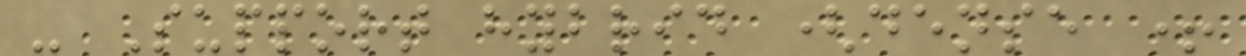- Support hybrid (dense +
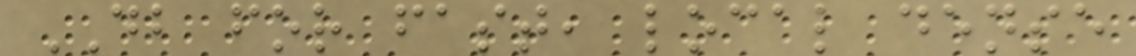DB for fast, local dense
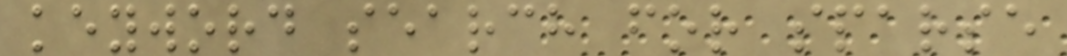keyword search for sparse
